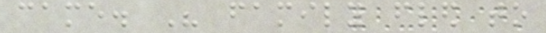came. His family fled to
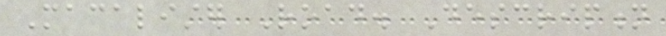Macalister Road. Description
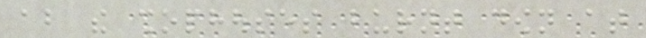about the shophouses burnt down at
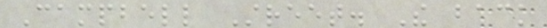Campbell Street. The back
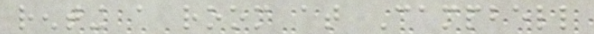renting a room at Campbell
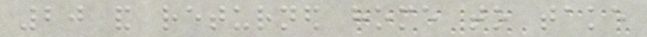20 and returned home to take
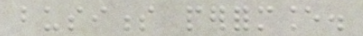business performance.
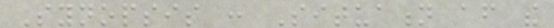Synopsis : Situation after the
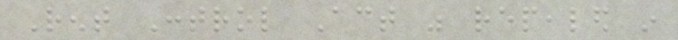Rent Control Act was repealed in
